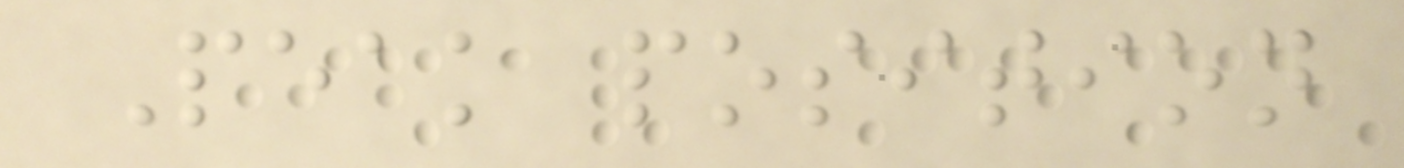Peak position
